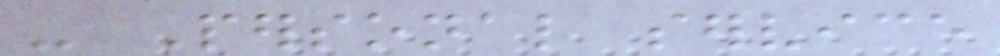- Personal service
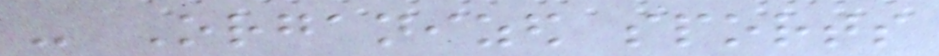- Organized sports
